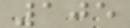105
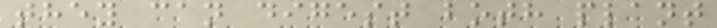they can digest both plant
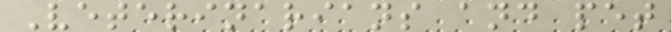Veterinarians and pet
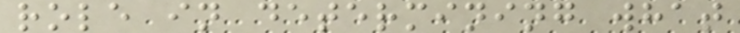role in determining what
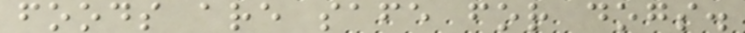foods are safe for dogs.
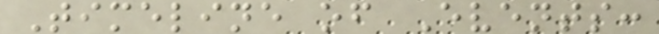Timeline of Events:
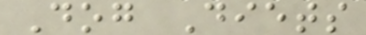Dog Diets
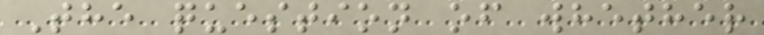The question of whether
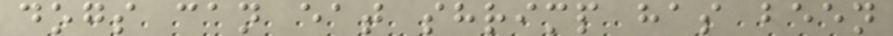dogs can eat shrimp has been
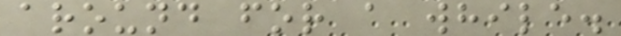around for a while.
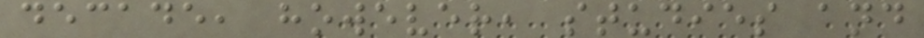decade, however, studies and
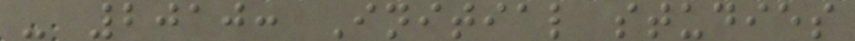- 2010: Initial studies
